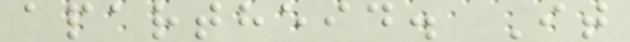apartheid. It
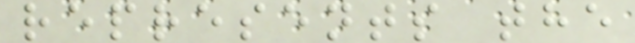represents the
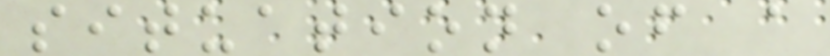situation of a
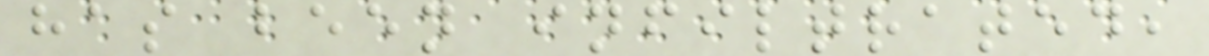has been infiltrated,
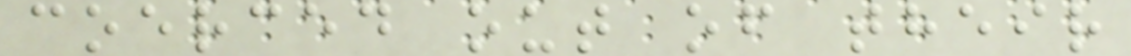coerced out of their
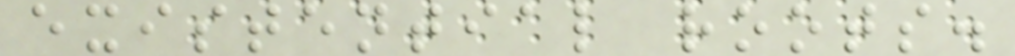existential roots.
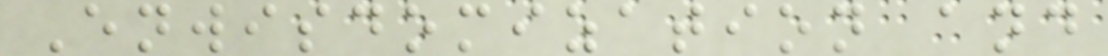Enwisdomization and
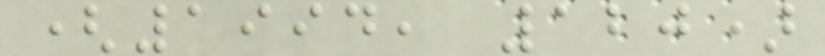(1994, 120)
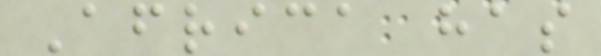Africa has
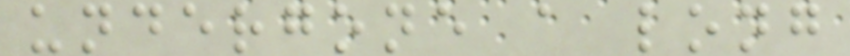undergone a long
